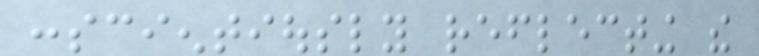conscientiously reflecting the
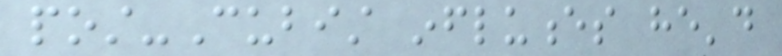post-Cubist influences he'd
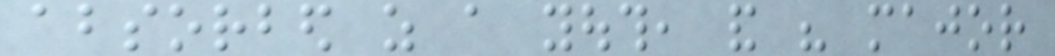absorbed as a youth, and his major
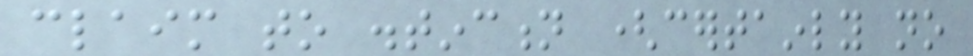claim to distinction (certainly no
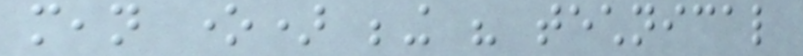mean one) being his technical
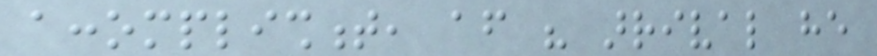accomplishment, after his arrival he
